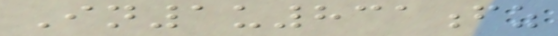In1u831fz
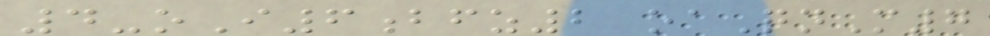4-oI6bfz2 oaQnM7
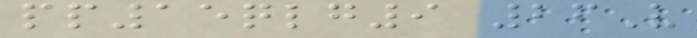pp15qlg9 26V
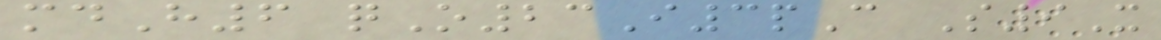mdH6 qO23I3pC S9X
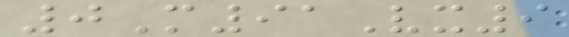0M91Vx9
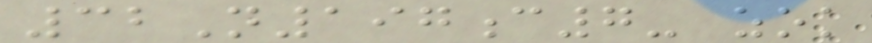32N197c7- zok
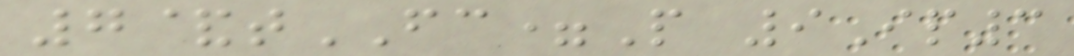7&tFC=P 9Ip3
